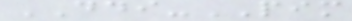DDI-PIM
